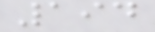194
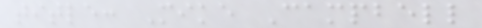title: Mike Campbell
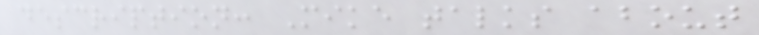description: Mike talks about
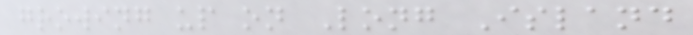growing up on Long Island
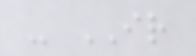- IR
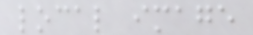local image
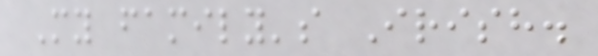My family's Irish.
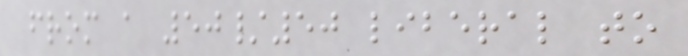from a 50/50 liberal to
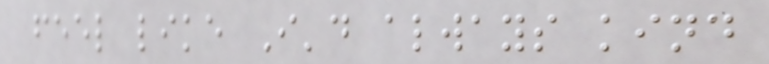feel like I'd always kind
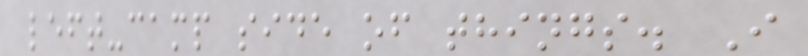left-camp side of things. I
